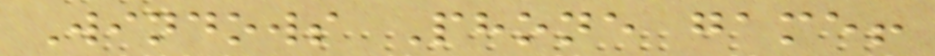Windows Phone game!
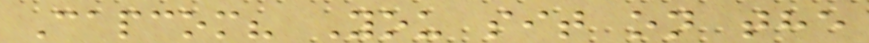Capcom? You sit on the
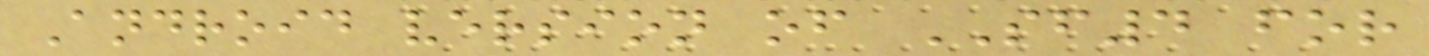Android version of SF4 for
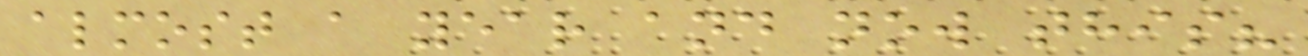almost a year and now this?
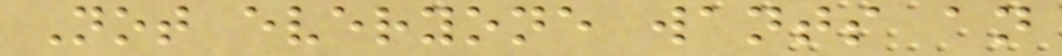Not everyone wants an
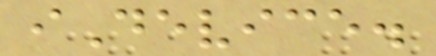iDevice.
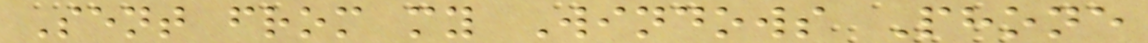Sent from my Windows Phone
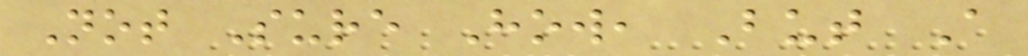Not Sure How, But A
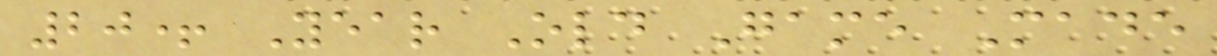20+ Year Old Game Made
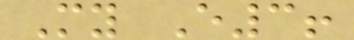My E3!
